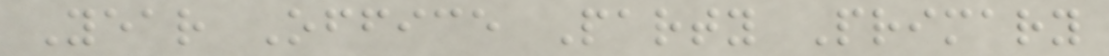Year Office Party Primary
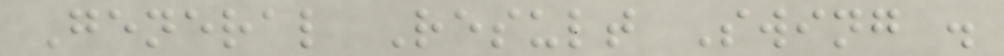General Result Swing .
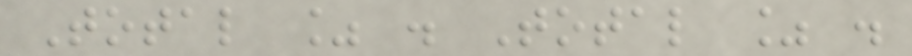Total % . Total % .
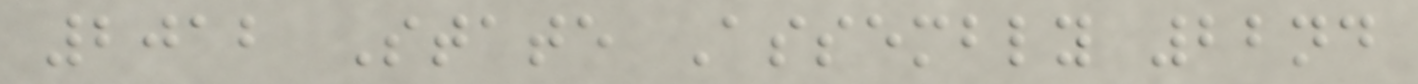2012 State Assembly 22nd
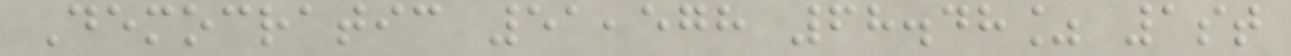Democratic 51,578 68.48% 1st
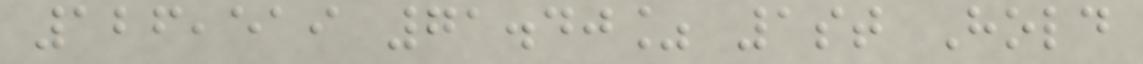126,519 71.40% 1st Hold
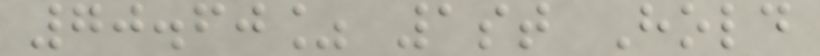70.60% 1st Hold
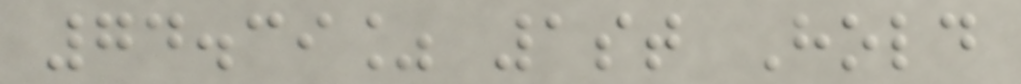74.39% 1st Hold
